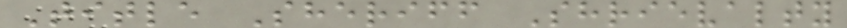Title Sheriff Shrievalty
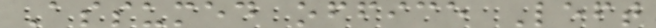Assumed office Left
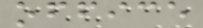office
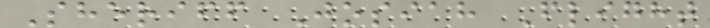Sheriff Josiah Flight
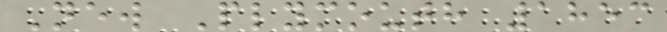New Plymouth 1853
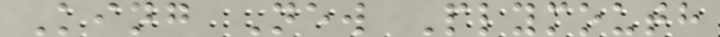King New Plymouth
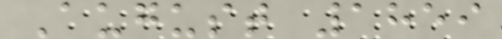August 1859
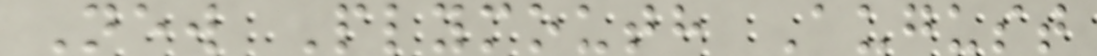New Plymouth August
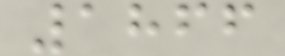1866
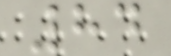84
